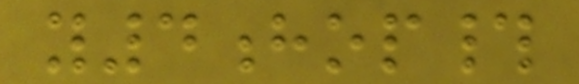y4hop#
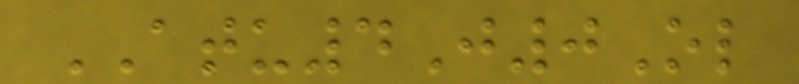ATU4J0Ol
